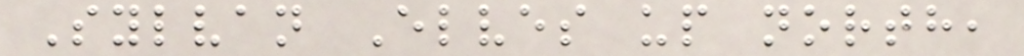Sylvan Elves up north,
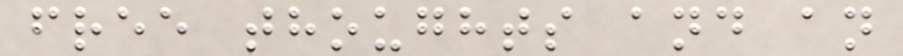free thoughts and an
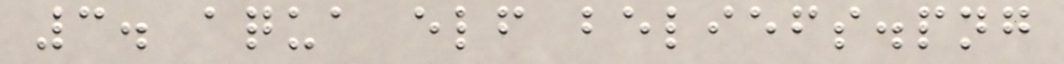3. aqua elf beliefs.png
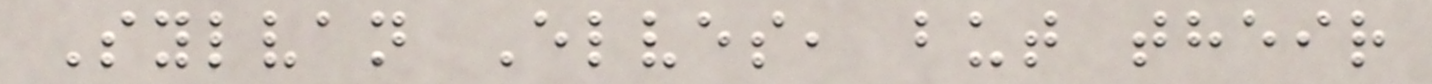Sylvan Elves, but their
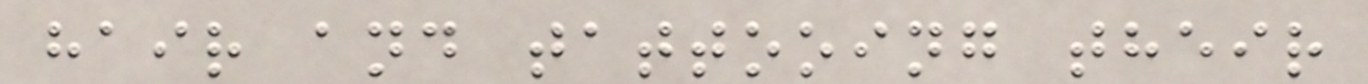hair and tattooing their
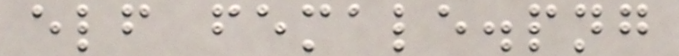elf female.png
